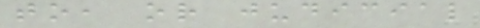to, or judicial
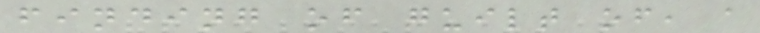finding of guilt of, a
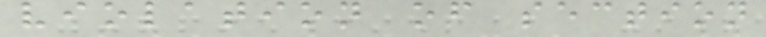violation of section
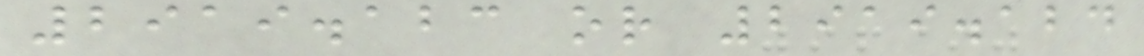2919.123 or 2919.124
